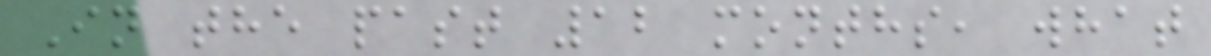In the past 12 months, what
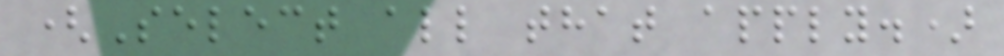(Select all that apply.)
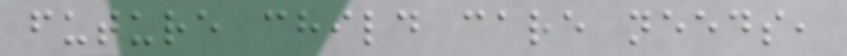future child care needs,
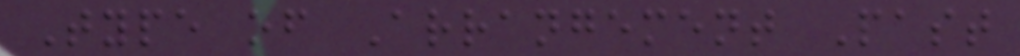Type of Arrangement Past
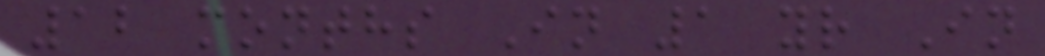12 months In 1 yr In
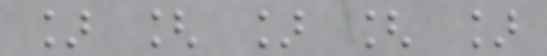] [ ] [ ]
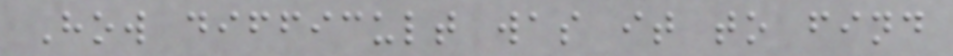How difficult was it to find
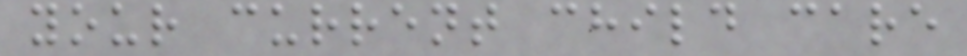your current child care
